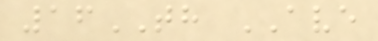16TH AVE
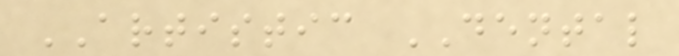ARTISTIC DENTAL
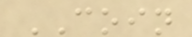COIN
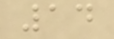14
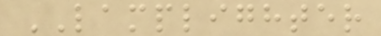LAMPLIGHTER
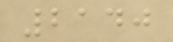2140
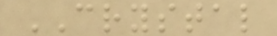CRYSTAL
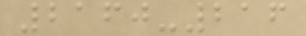2160-216
